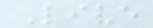Live
